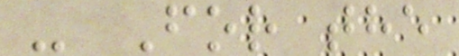- For the
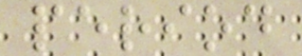period
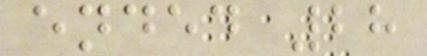ended 28
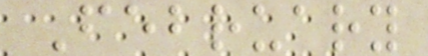February
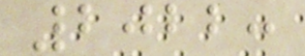2022:
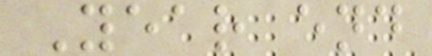Year end
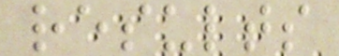results
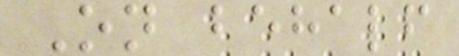On behalf
